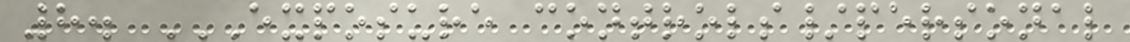8. EXPOSURE CONTROLS/PERSONAL
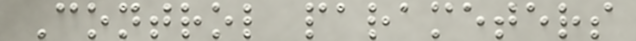Control parameters
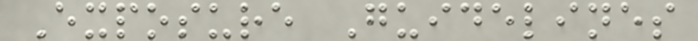Exposure Guidelines
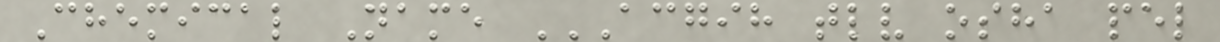Chemical Name ACGIH TLV OSHA PEL
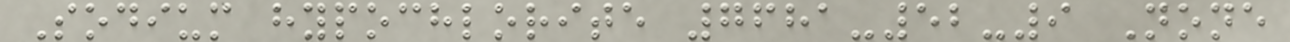Sodium hypochlorite 7681-52-9 None
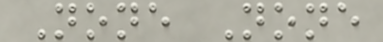None None
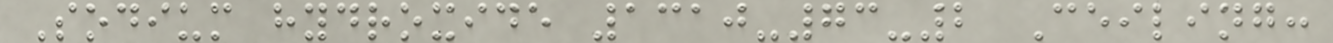Sodium hydroxide 1310-73-2 Ceiling:
